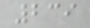239
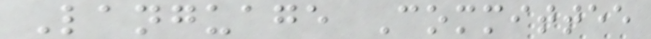Language Committee
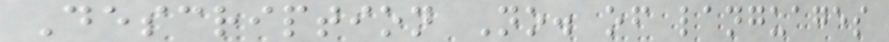Description No. of languages
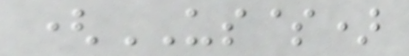(US$)
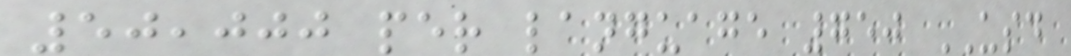50,000 per language 750 USD
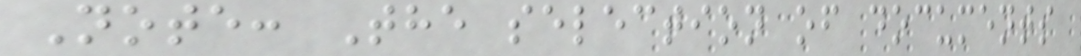Note: The selection of documents
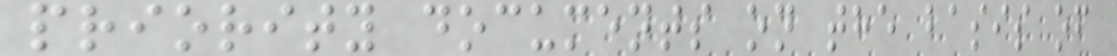priority documents on the basis of
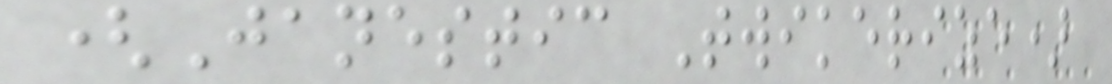(Janestic Twikerize)
